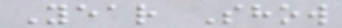Year Show
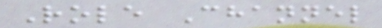Role Channel
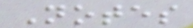Notes
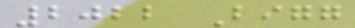2022 Bigg
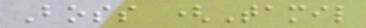Boss (Tamil
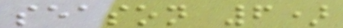season 6)
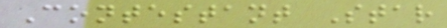Contestant Star
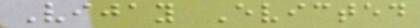Vijay Evicted
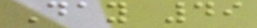Day 49
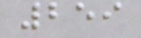259
